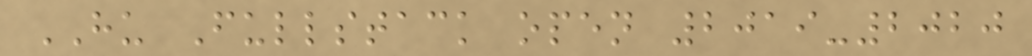HU Fullstack open 2019-2020
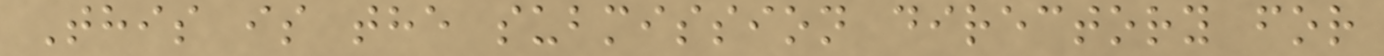This is the submission directory for
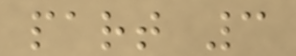part 3
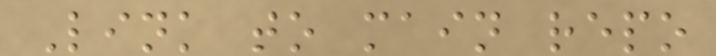Link to main repo
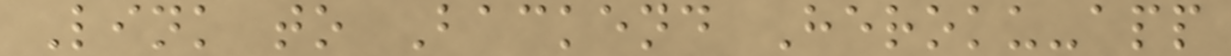Link to Backend Heroku-app
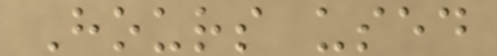Hours used
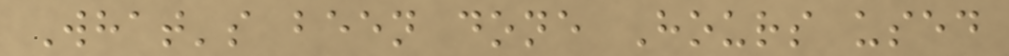What's been done Hours used
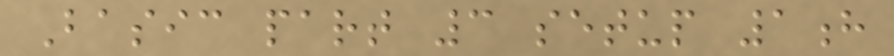Basic part 3 setup 1h
